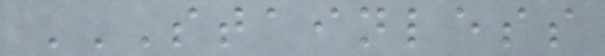STAINLESS
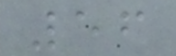56
